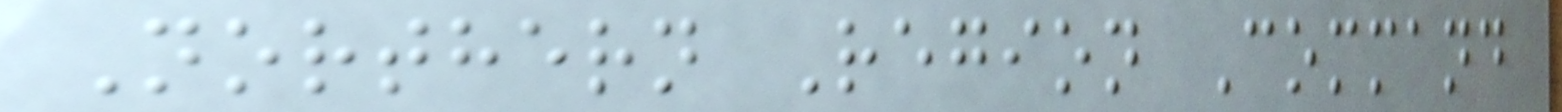Northern Region Command
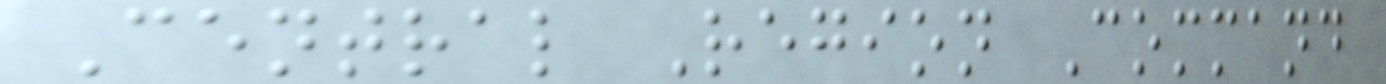Central Region Command
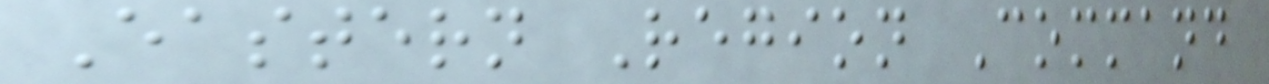Eastern Region Command
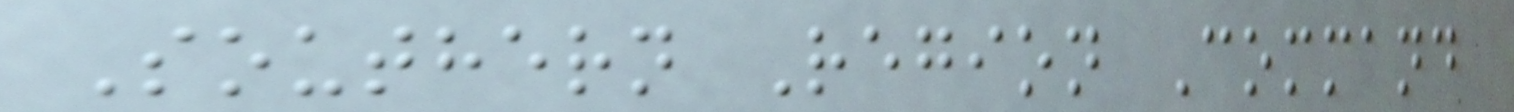Southern Region Command
